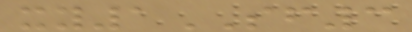xy1SF3
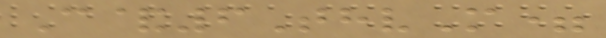C&6ThvM=
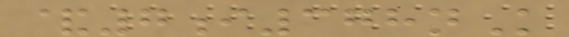&7i378nK
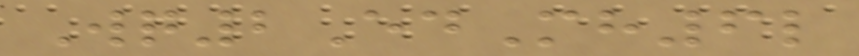Wq2EdMh6l
